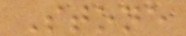Stone
